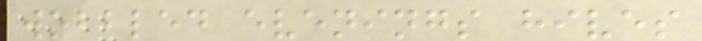wobbled evenings hives
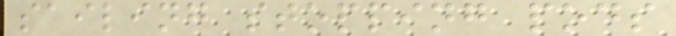sailing stopping pods
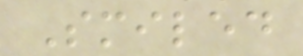Smiled
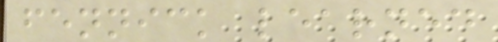fennick learned
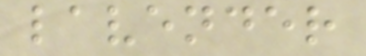lavender
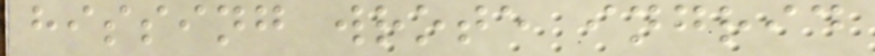hissing wrote ingrid
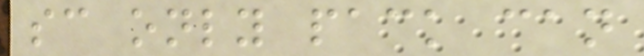sc only pack can
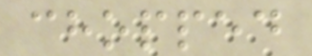chopped
